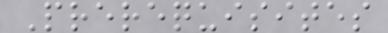Prerequisites
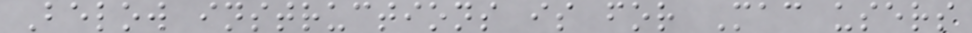Below instructions is for Mac users
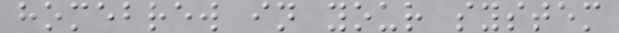homebrew in your system
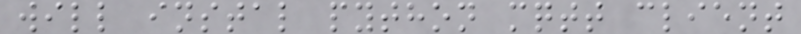will instal python mqtt client
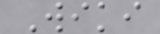Wiki
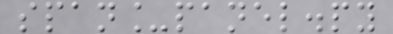span_panel.py
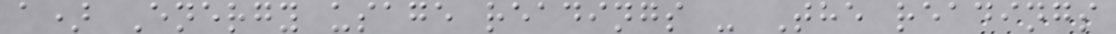a) Energy usage readings - The readings
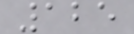125
